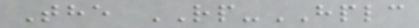The RP-HPLC
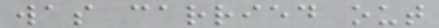was carried out
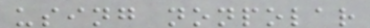using nonpolar
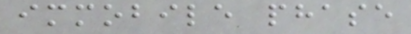immobile phase
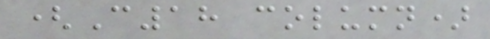(C18 column)
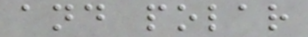and polar
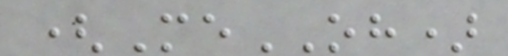(MeOH)
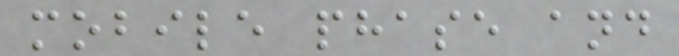mobile phase and
